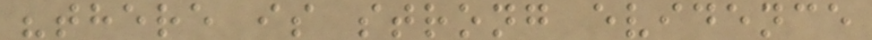"there is strong evidence
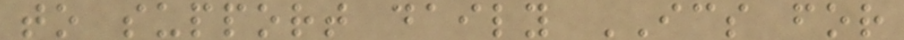to support daily ICS for
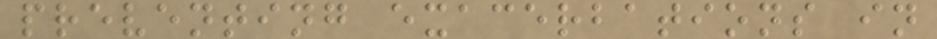preventing exacerbations in
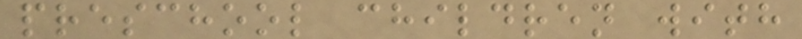preschool children with
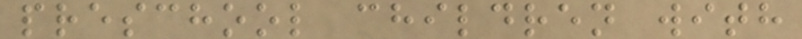preschool children with
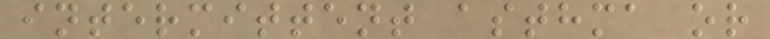intermittent asthma or
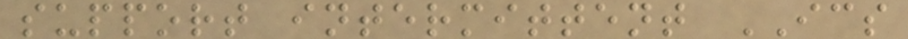support intermittent ICS
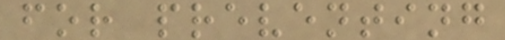for preventing
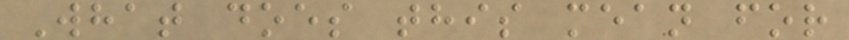What does this mean for
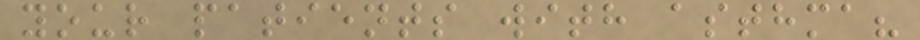your patients with asthma?
